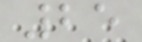25
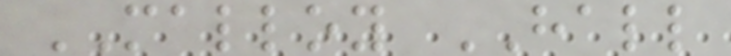MALLOY HALL
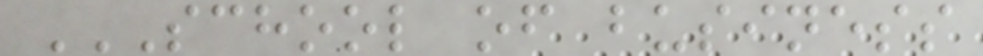SCHOOL OF BUSINESS
